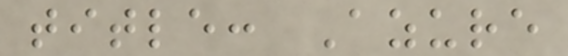title: Azure
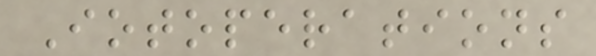Iotoperations
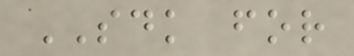SDK for
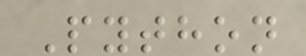Python
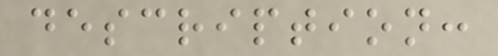description:
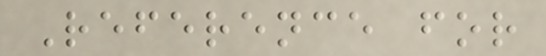Reference for
